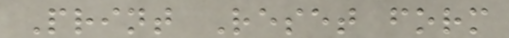Print Reset form
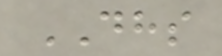DHS
